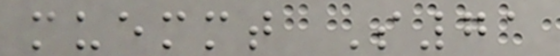muemmt S71
